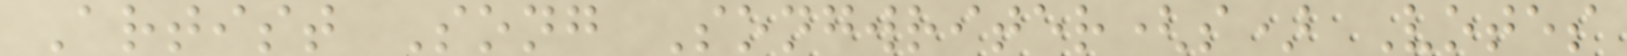Artist Song Songwriter(s) Votes
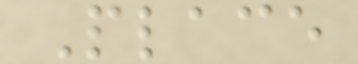Place
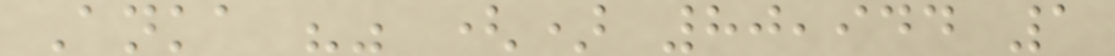Anka "" () 80,944 1
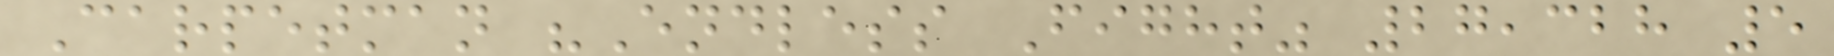Carpetman "Endless Fight" 27,328 5
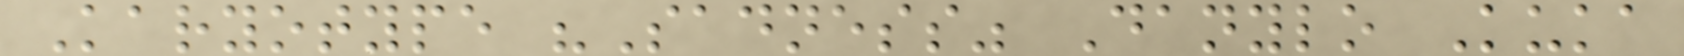Karyotype "Sadness" Danylo Kuka
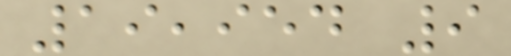19,954 9
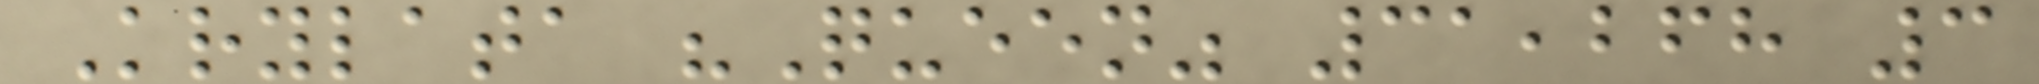Krylata "Queen" 31,268 3
